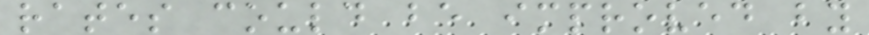rates could be improved by
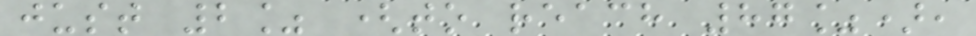just 2% (to reach 87%),
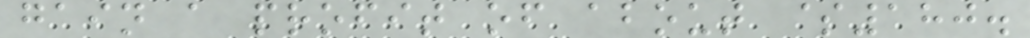gain a profit of about $180.
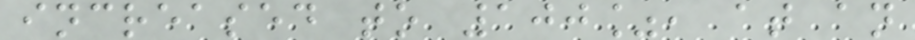increased to 100%, at an
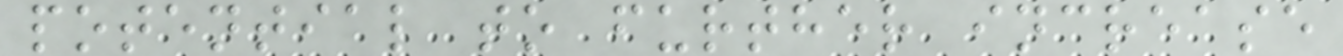potential to further increase
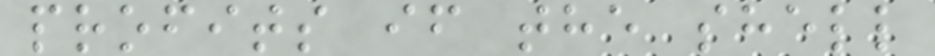profits if the shell
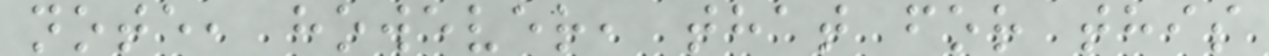note, however, that for this
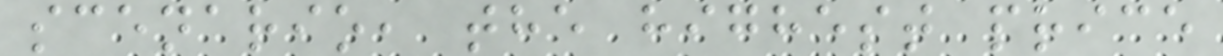scenario, the highest price
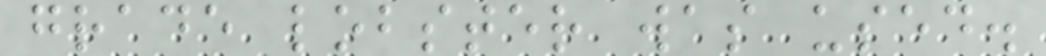grade lobster was used.
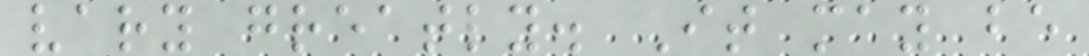vary greatly. It may be
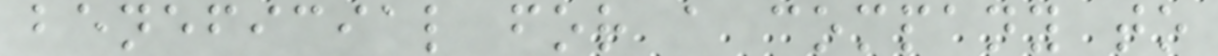beneficial for a company to
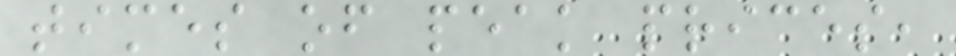times of peak prices,
